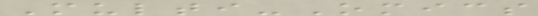Multi-Omics
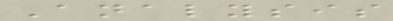Analysis
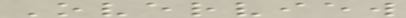Overview
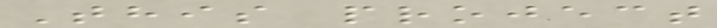This project
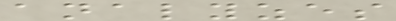analyzes
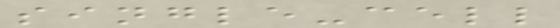single-cell
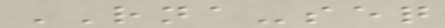RNA-seq
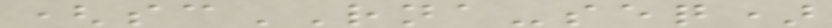(scRNA-seq)
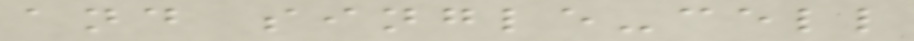and single-cell
